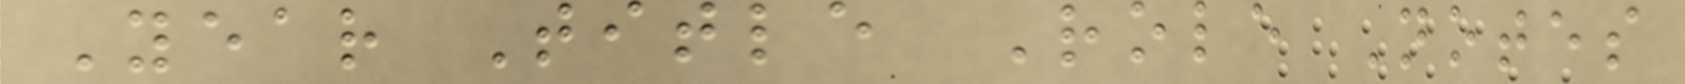Year Title Role Notes
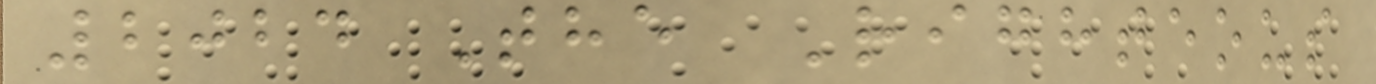2024 The Righteous
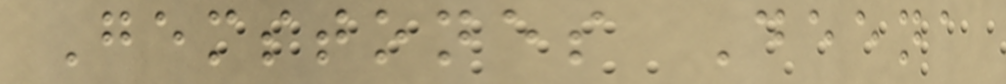Gemstones Deena
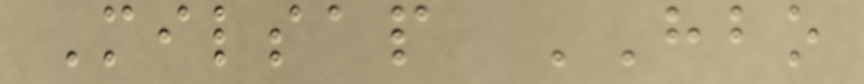Milsap HBO
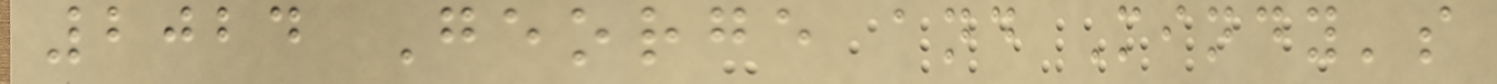2024 George and Mindy's
